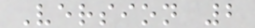Version 2
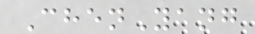ChenYang
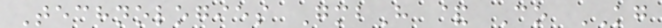Technologies GmbH & Co KG
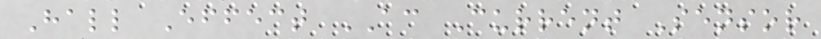Hall Effect AC Current Sensor
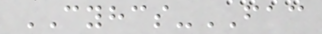CYHCS-FAC
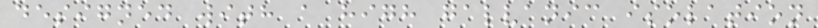designed with a high galvanic isolation
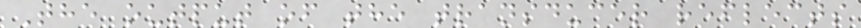The output of the transducer reflects
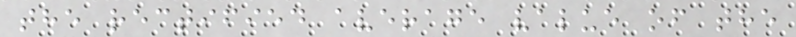the rectified average value of the
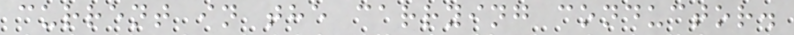current in the carrying conductor.
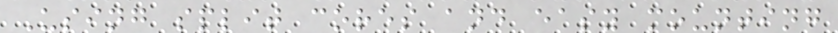Using split cores and easy mounting
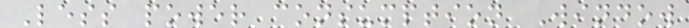Less power consumption Window
